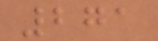271
